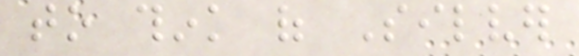to think of Silver
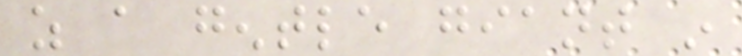as a gentle giant in
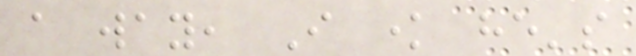a way, I know he's
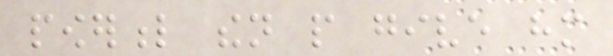powerful then people give him
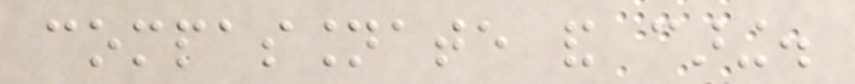compassionate and caring.
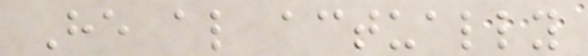He also actually
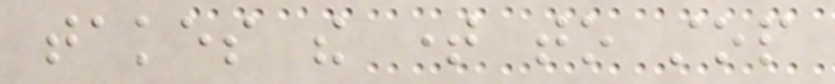takes the time to stop
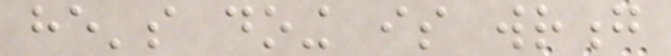he's doing is wrong
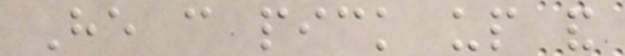He can pick up and
